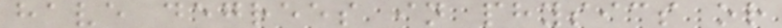have degrees in physics or
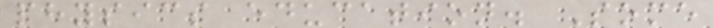physics education. Some
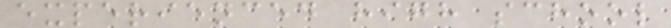experienced high school
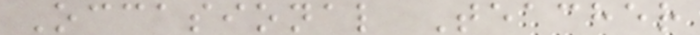Occasional Teacher
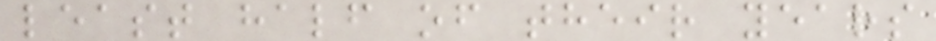least half of their years
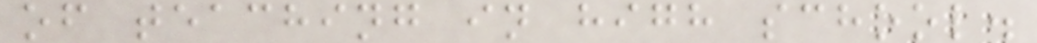of teaching in high school.
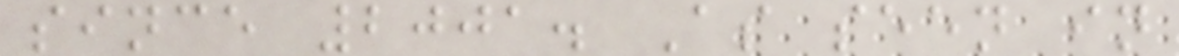since 2001. As seen in
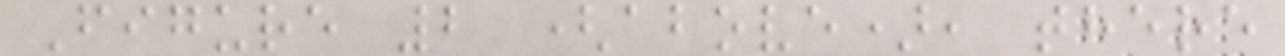Figure 2 (above), there
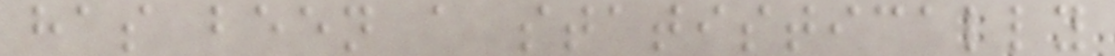has been a statistically
